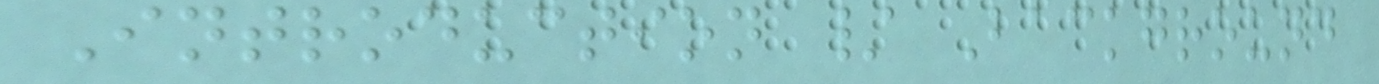Introduction / Background
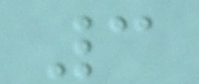3
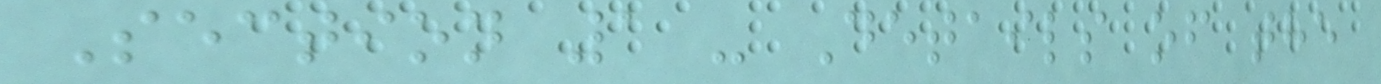Section 1 - Details of the
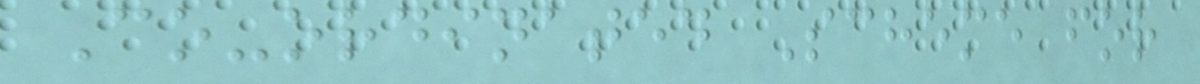Co-ordinated Scheme for
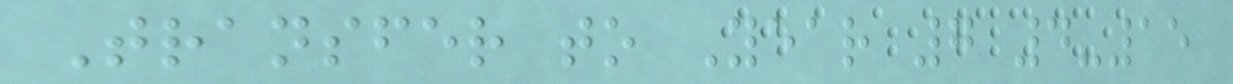Transfer to Year 7 4-15
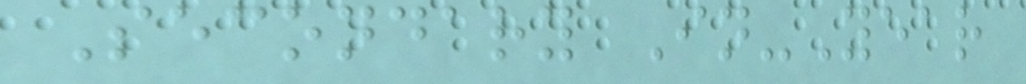Secondary In-Year
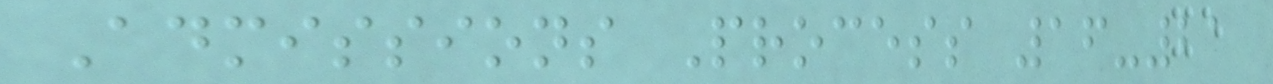Admissions Process 16-21
